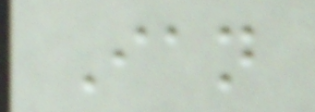Ian
